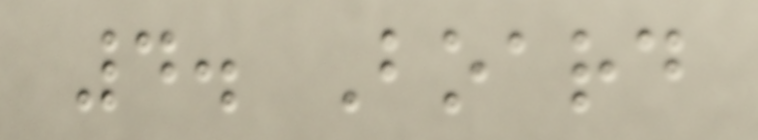4. Board
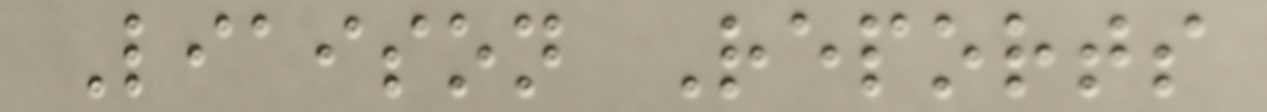Liaison Reports
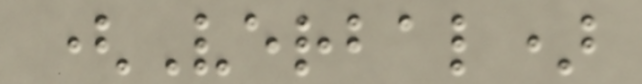(Verbal)
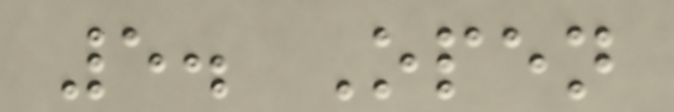5. Open
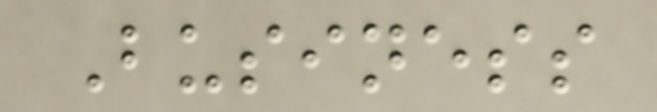Business
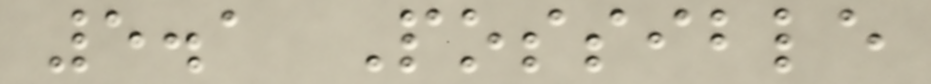5.1 Possible
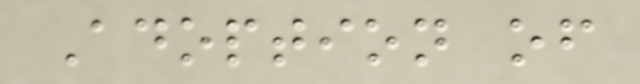Adoption of
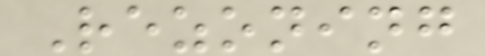Rezoning
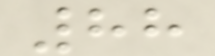88
